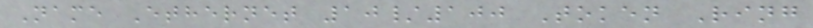Name Ethernet 10/100 Token Ring
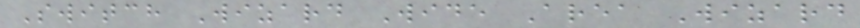Switch Wizard Wide Area Wizard
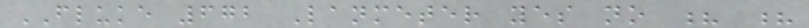FLUKE 672 Lanmeter yes no ? ?
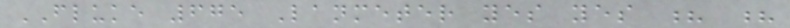FLUKE 675 Lanmeter yes yes ? ?
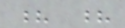? ?
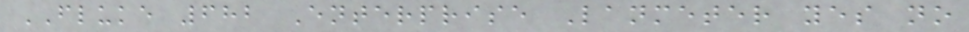FLUKE 682 Enterprise Lanmeter yes no
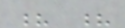? ?
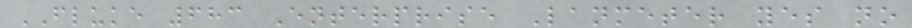FLUKE 683 Enterprise Lanmeter yes no
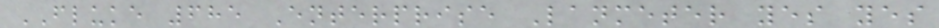FLUKE 685 Enterprise Lanmeter yes yes
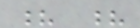? ?
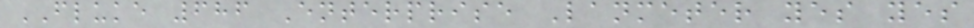FLUKE 686 Enterprise Lanmeter yes yes
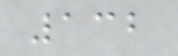132
